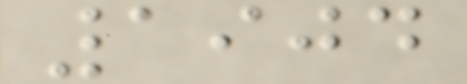1904
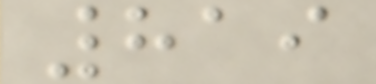819
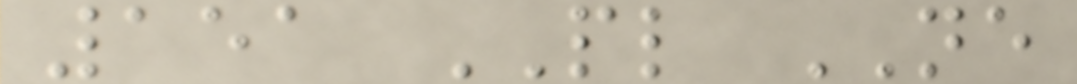151 PL NE
